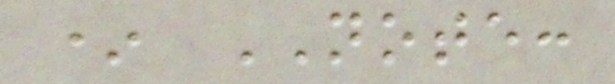* NOTE:
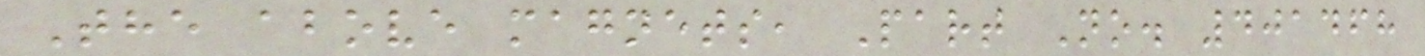The above magnets, Part No. 401468
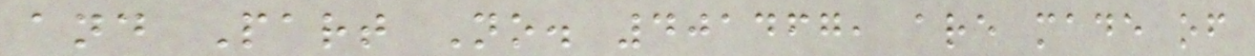and Part No. 401467, are made of
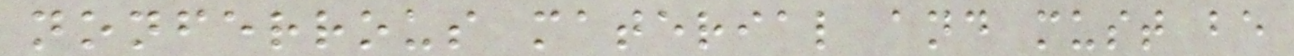nonferrous material and must be
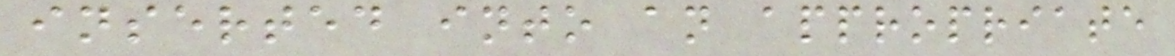inserted into an appropriate
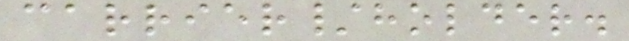carrier/holder.
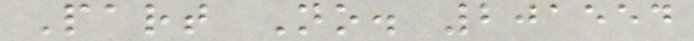Part No. 201554
